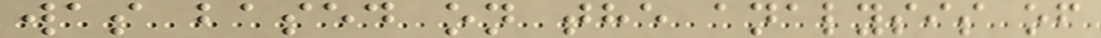was based on the analysis of
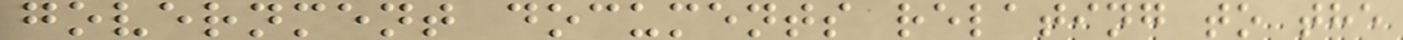government documents relating to the
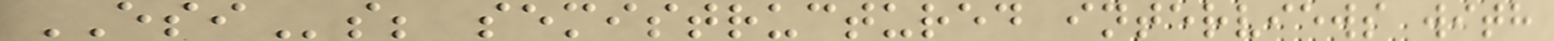ESIs; semistructured interviews with
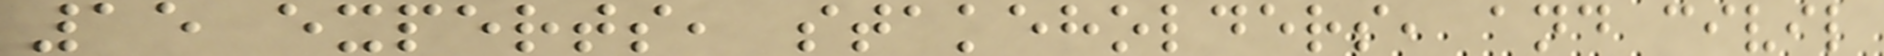15 experts, stakeholders, and civil
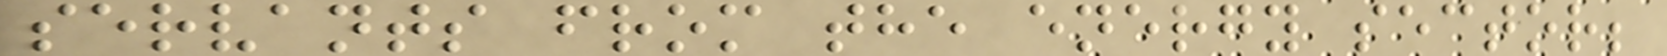servants from the energy sector;
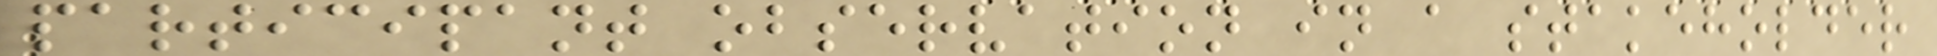participant observation in a stakeholder
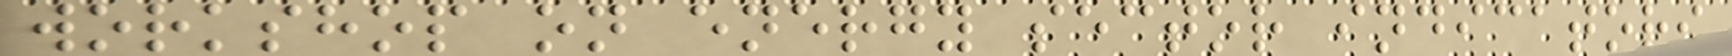workshop on energy sector indicators
